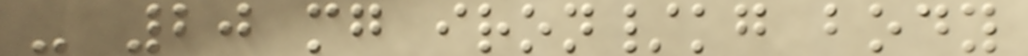- 20 mg iron/kg body
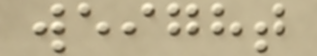weight
